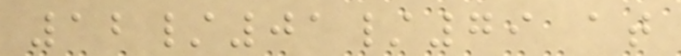12/01/79 at
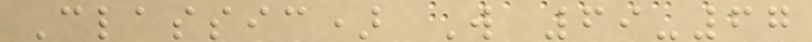Classic) W 69-67
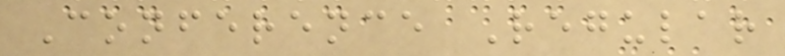Conference Regular
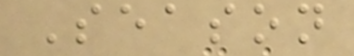Season
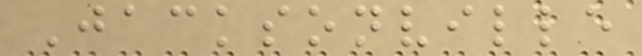Jacksonville
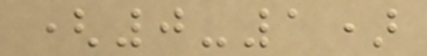(0-1)
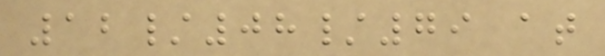12/08/79 at
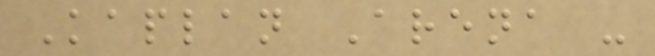Kaplan Arena -
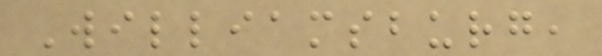Williamsburg,
